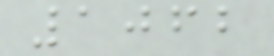1062
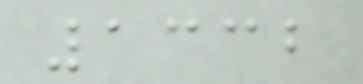1332
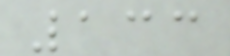133
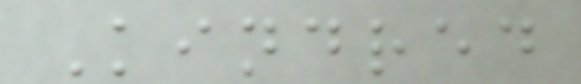Kindred
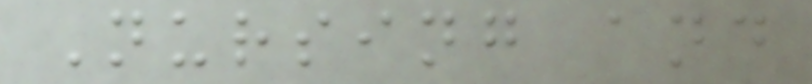Nursing and
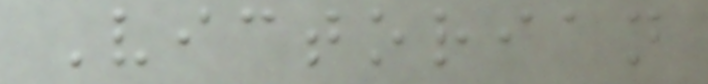Victorian
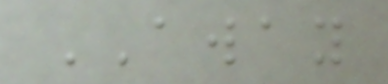AWAY
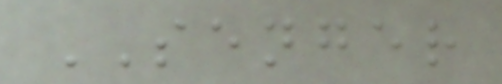SENGER
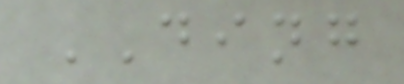DING
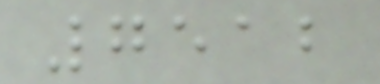7512
